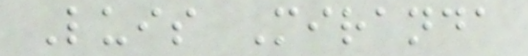Luis Miranda
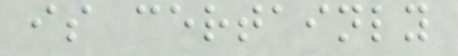is certainly
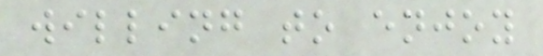willing to enjoy
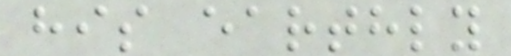his earthly
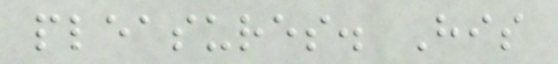pleasures. His
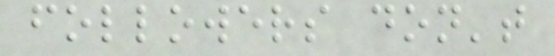followers don't
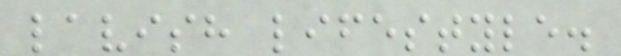lavish lifestyle.
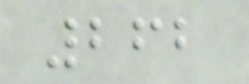262
